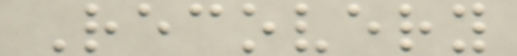Recovery
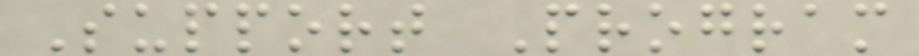Support Program
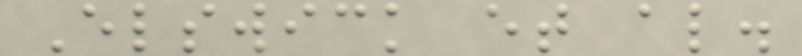Elswick et al.
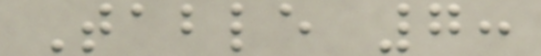Table 7:
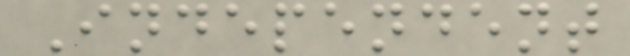Independent
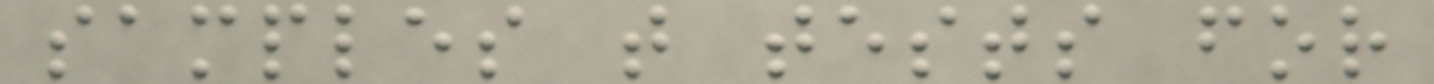samples t tests for
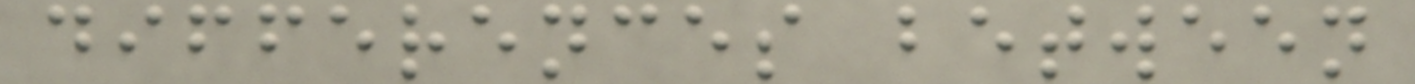differences between
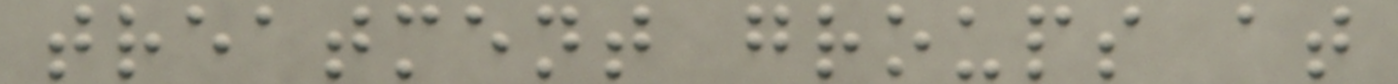treatment groups at
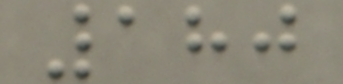180
